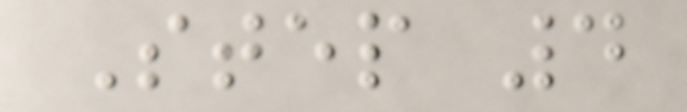Step 4
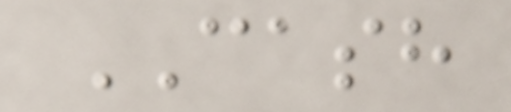CASH
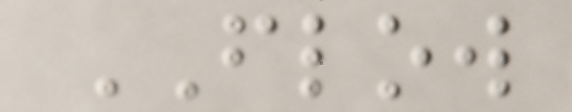FLOW
